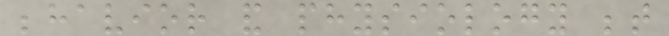behavior and physiology between
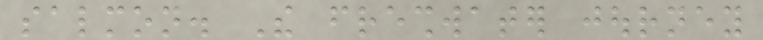salmon. The freshwater journey
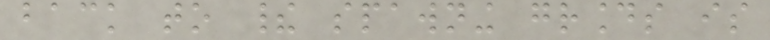back to their spawning grounds is
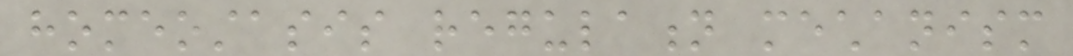homeostasis regulation mechanism
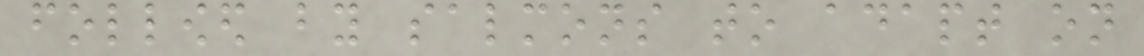followed by salmons to adapt on
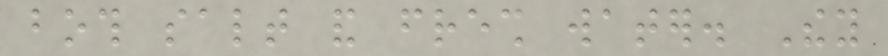both salt and fresh water. They
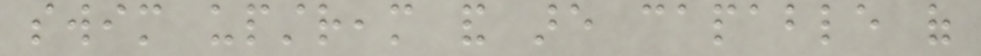swim upstream and are capable of
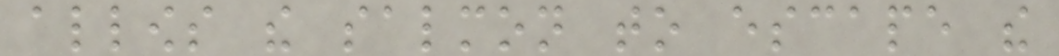allows the salmon to escape the
